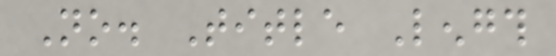No. Title Length
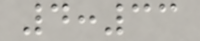4:33
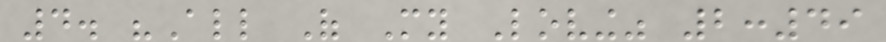4. "All Of My Loving" 2:49
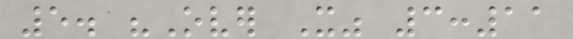5. "Over It" 3:11
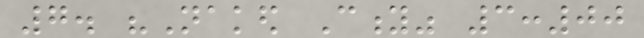7. "Naked City" 3:00
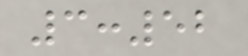3:52
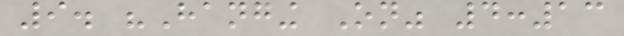9. "Hanging On" 4:13
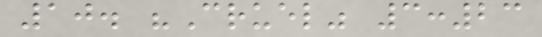10. "Cruel" 3:23
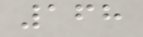168
